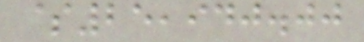$25,940.00
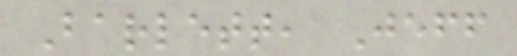Barlett, Jeff
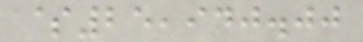$25,940.00
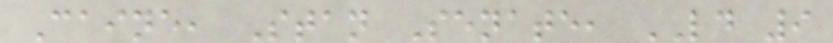Caine, Stan Senate, LD 9
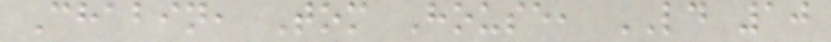Chabin, Tom House, LD 10
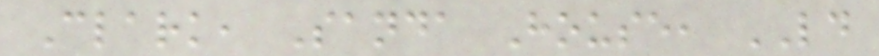Clark, Sanda House, LD
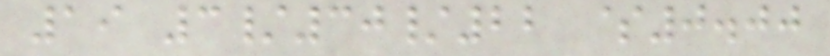19 3/30/22 $0.00
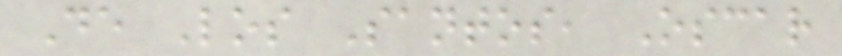De Los Santos, Oscar
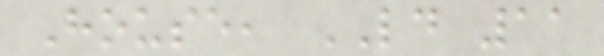House, LD 11
